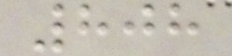808
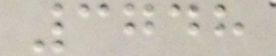3748
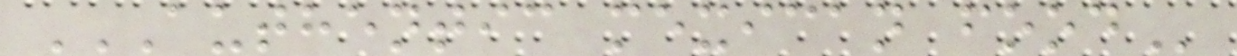AUTHENTIC MEXICAN FOOD
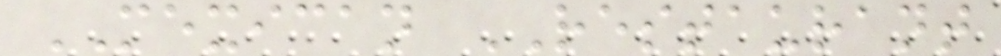MEXICAN RESTAURANT
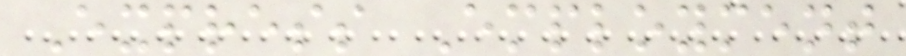Express Employment
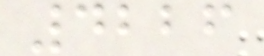4226
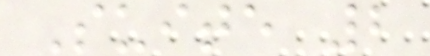Suite 2
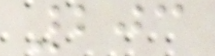203
